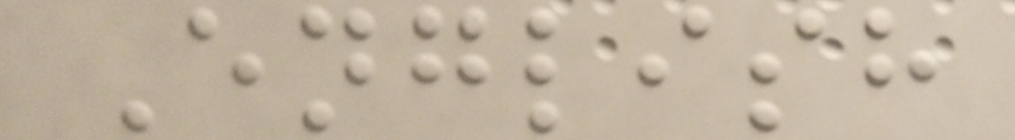English
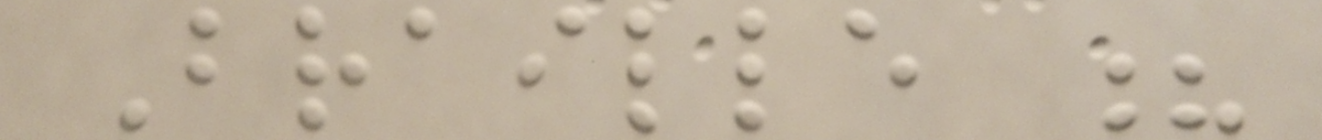Braille ?
